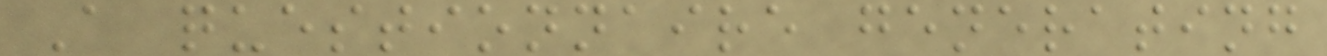A questionnaire generating
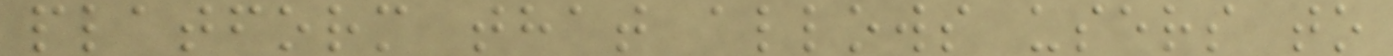platform that allows users to
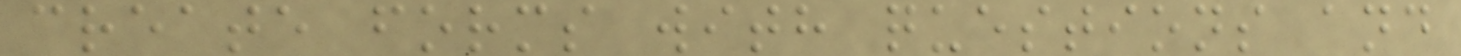create forms with questions and
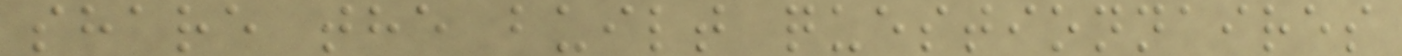share the built questionnaires
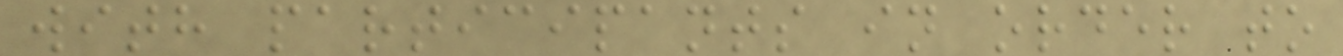with participants in order to
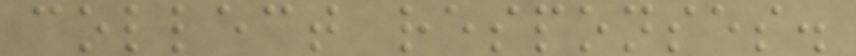collect responses.
